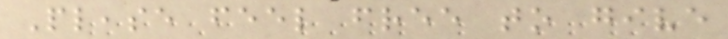Please feel free to give
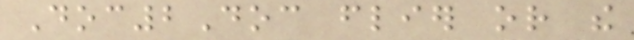Doc2Doc flier or the
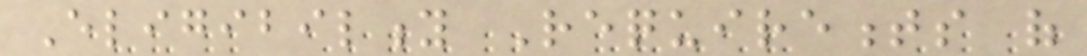Eligibility Requirements of
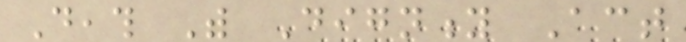Death With Dignity Act
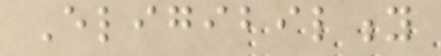Eligibility
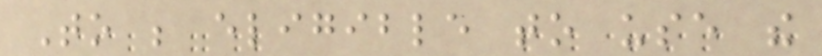To be eligible to use the
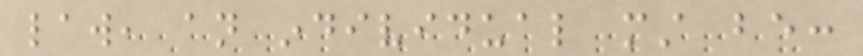law, an individual must be:
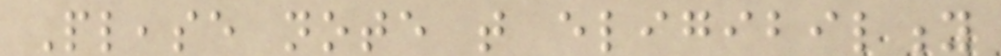Please note that eligibility
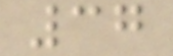37
